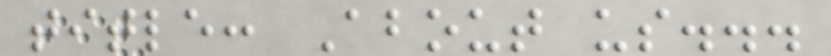title: About us...
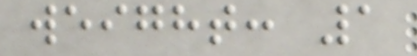weight: 1
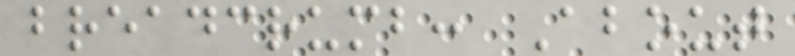breadcrumb: About
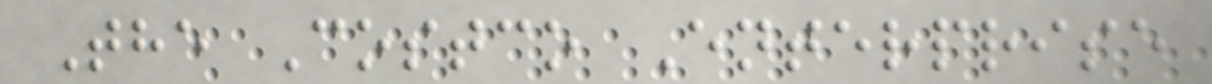The Costco Enterprise
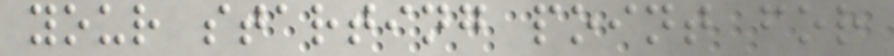your starting point for
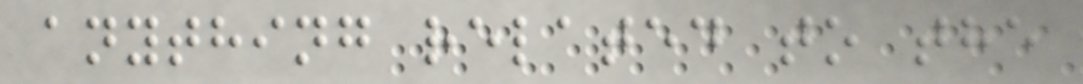anything related to the
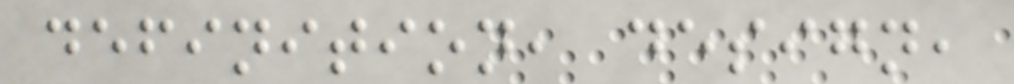definition, design,
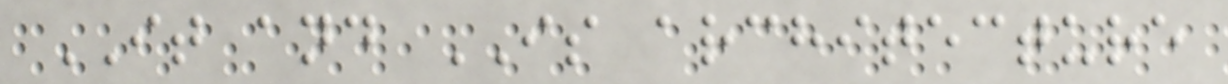IT and IS architecture
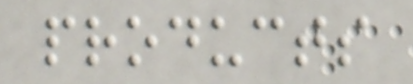products
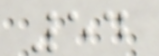54
